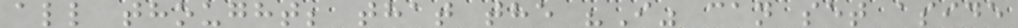all thought; that the "I" can set aside
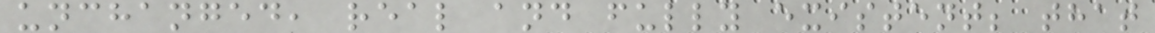unchanged, real and fully existent; that
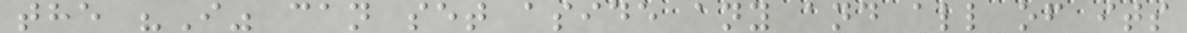the "I" can set aside any and all of its
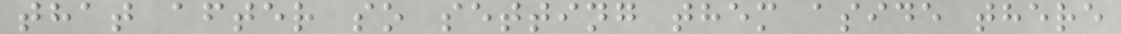that after so setting them aside there
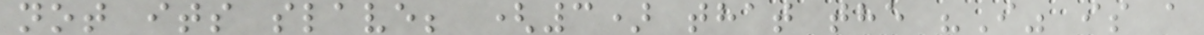not its slave; (3) that the "I" is a
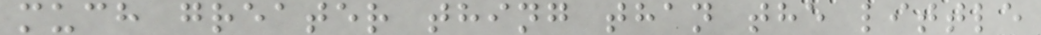much greater thing than the little
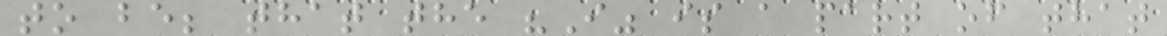to be; that the "I" is a part of that
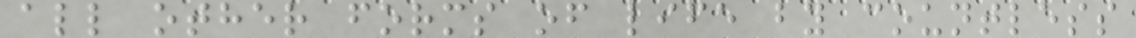all other forms of life by countless
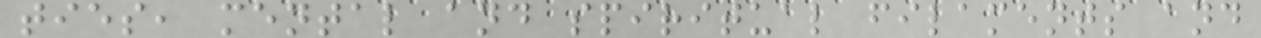ties, mental and spiritual filaments and
